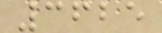3625
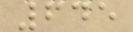645
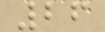26
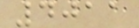4011
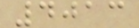4013
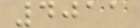4011
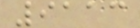9113
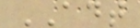ADT
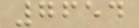7654
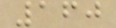160
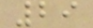29
